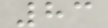83
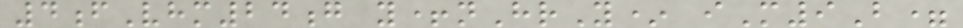4fVhm24g y+nHrY* iM9B=
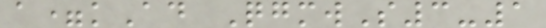a=kAd QgmwS3-1
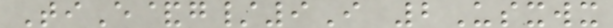TiE&g/9I 2Usxwx
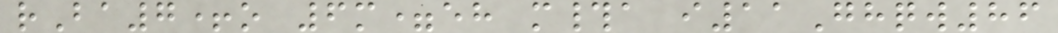rBa7+o 6m=eh m#a i11Ghqw86
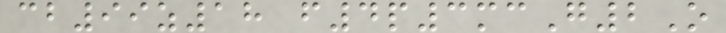cb99z18 f4p3mcG2O
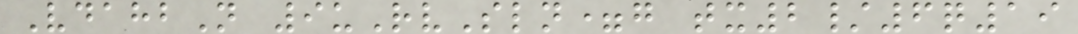VdahbN 9uRvSln=g tx2/6q19
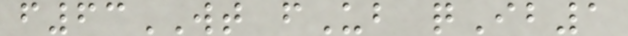f63WT fUb qIb1
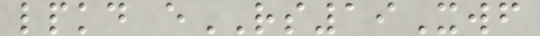lpkd eRS19Xwf
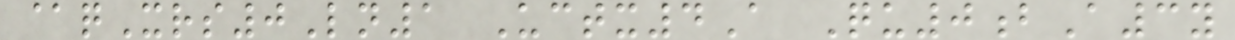@qXrs0Ln1 Uctx4A Qu0bA3y
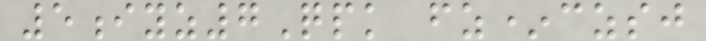5iyz7Qpk fz*czsj
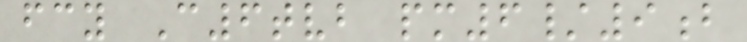fcy C6tvb pm6/9b
